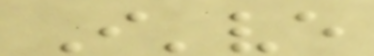I've
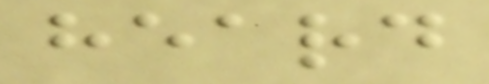heard
